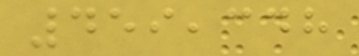459,348
